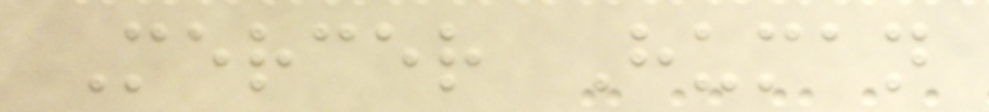Mercer Human
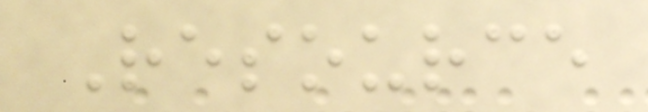Resource
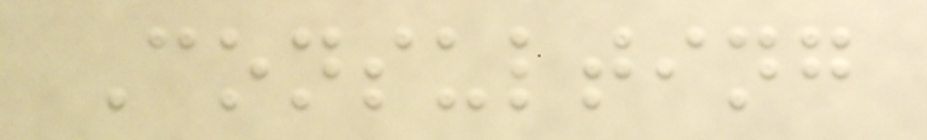Consulting
